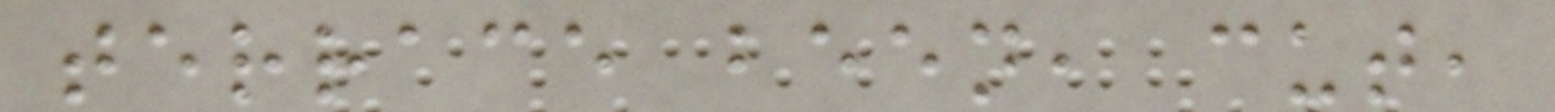terrace been, cut,
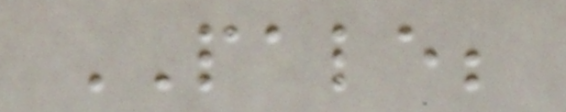PALE;
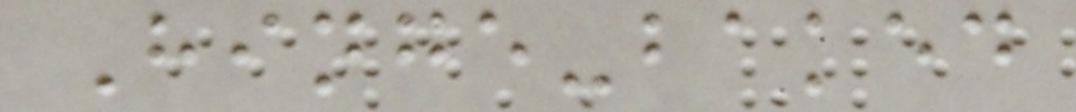Hinge-baked
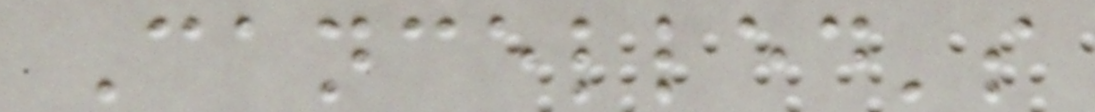Cancelled's
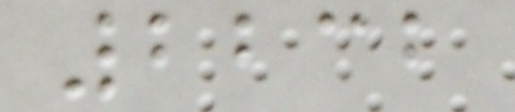2232
